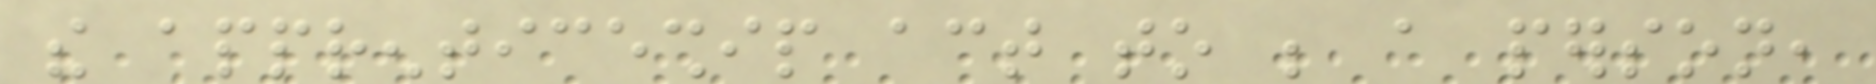the apprenticeship act to be a person,
